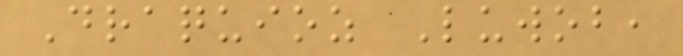Draquioz Luwob,
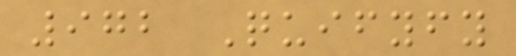972 Quifyfy
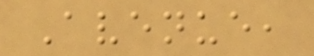Avenue,
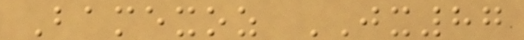Bamexoz JX87
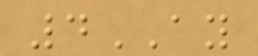4AY
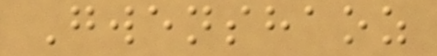Gwenshaoz
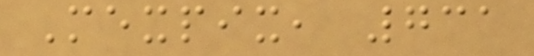Mexpix, 731
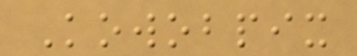Kowobpix
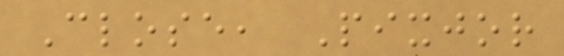Close, Pixjor
